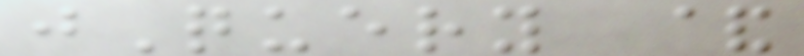jQuery &
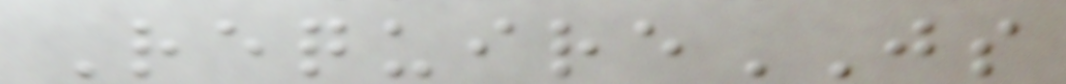RequireJS
